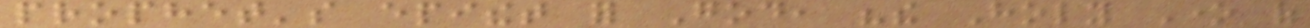prophet's epithet for God, "the Holy One of
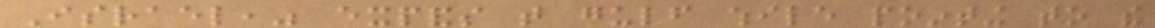Israel," expands that gulf while pointing to the
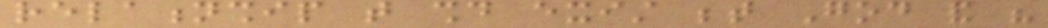relationship that should exist between God and his
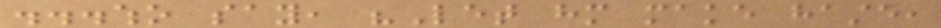...who say, "Let him make haste,
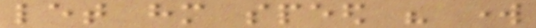let him speed his work
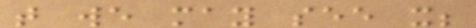that we may see it;
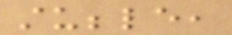stubble,
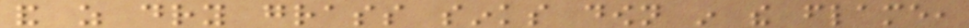and as dry grass sinks down in the flame,
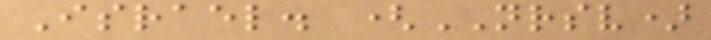Israel. (NRSV)
